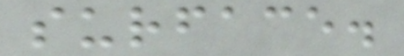surface.
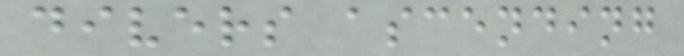divers ascending
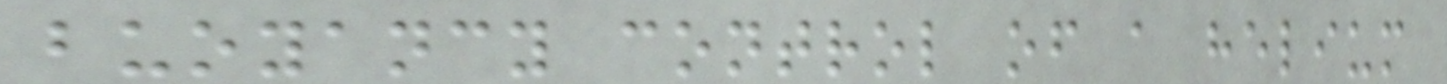buoyancy control of a helium
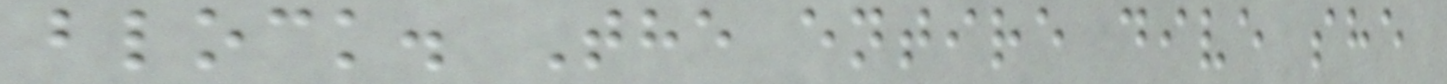block. The entire dive she
